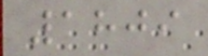1809
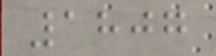1807
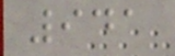941
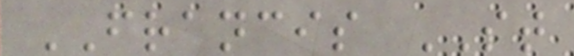FRANCIS ST
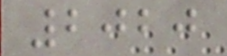2020
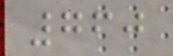760
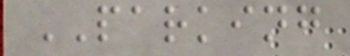PARKING
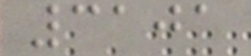3101
